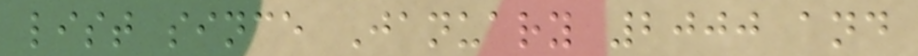list since January 2000 and
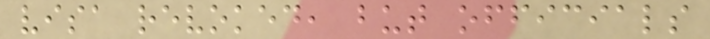visa revoked, but officials
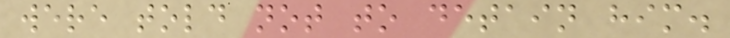were told not to detain him.
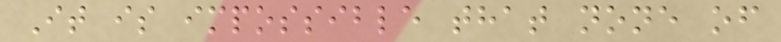It is impossible that none of
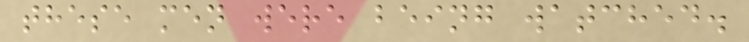these men were being watched.
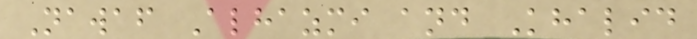Nawaf Alhazmi and Khalid
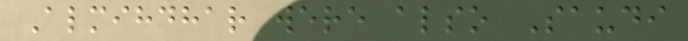Almihdhar were also Saudi
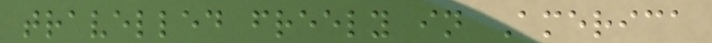travelled freely in America
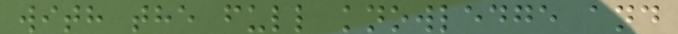with the full knowledge and
